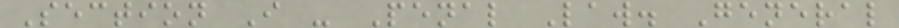Section I - Penal Law. General
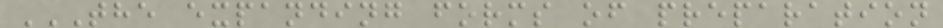THE EXPANDING FORMS OF PREPARATION
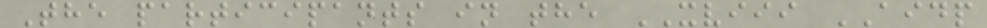The participants in the XVIII AIDP
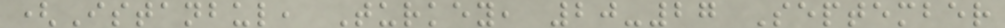(Istanbul, Turkey, 20-27 September
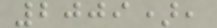2009),
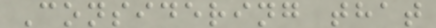Considering that
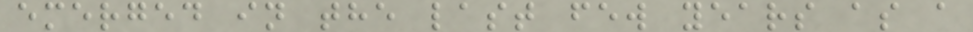emerged in the last few years as a
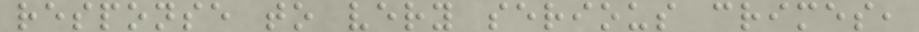response to very serious crimes,
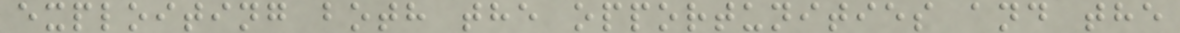exploiting both the opportunities and the
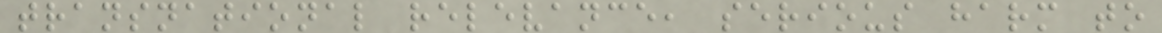transnational relevance, serious harm to
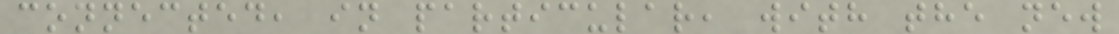connected, in particular, with the new
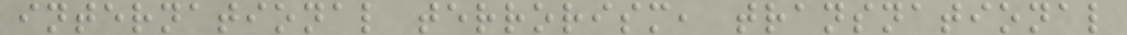international terrorism, transnational
